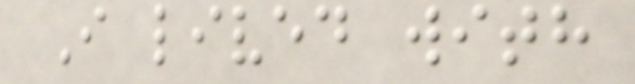I lived with
